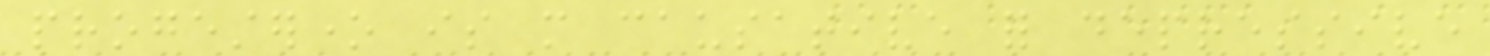progesterone is more causative for depressive
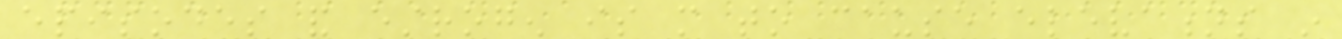episodes and estrogen is more to cause elevations in
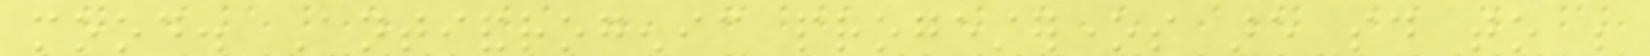mood. Antiandrogenic progesterones are said to be
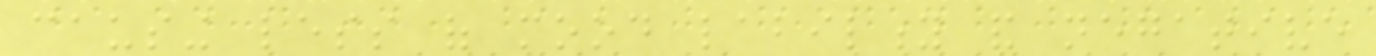causing less of mood lability and negative
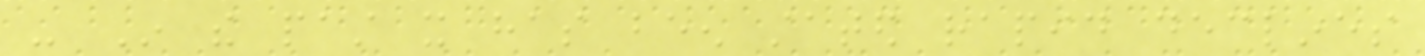- In the past it has been stated rapid declines
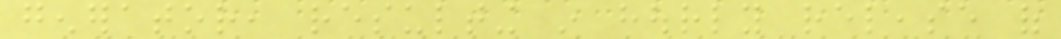generator, resulting in hourly release of
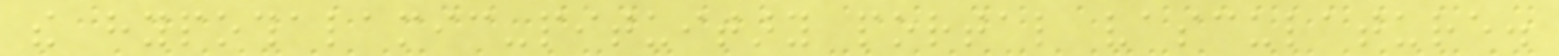the hypothalamic-pituitary portal vasculature.
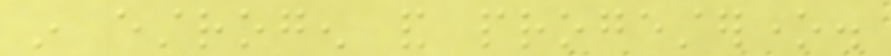in estrogen and progesterone.
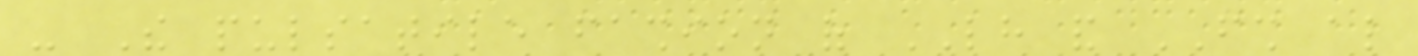- The pulsatile fashion of LH and FSH also
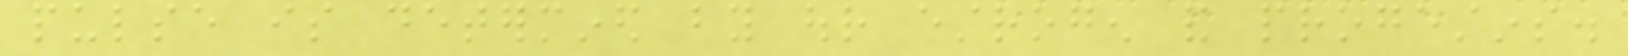pulse is determined by our estrogen and progestins.
